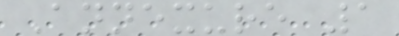Annexure 1
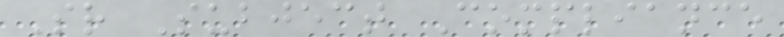Sr Subject Compliance
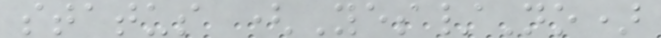status (Yes/No)
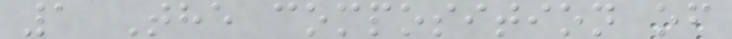1 The composition of
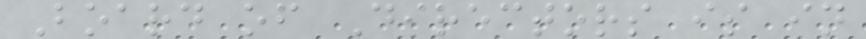Board of Directors is in
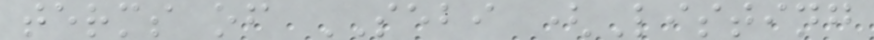terms of SEBI (Listing
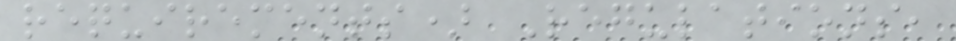requirements) Regulations,
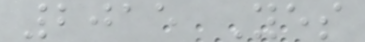2015 Yes
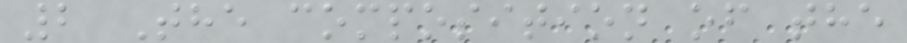2 The composition of the
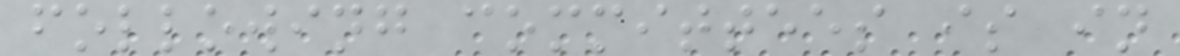following committees is in
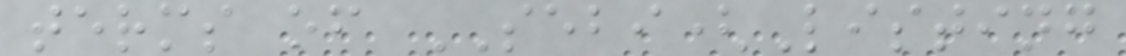terms of SEBI(Listing
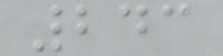243
